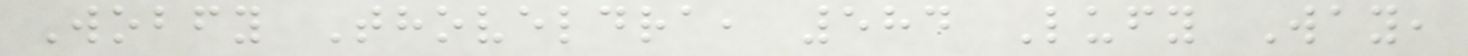Wobfy Thoveldra, 584 Lufy Way,
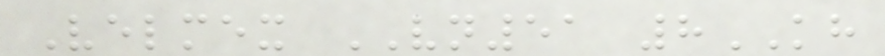Velmex VN51 8KH
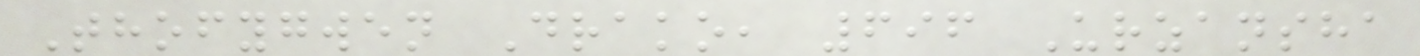Thofygwen Drako, 696 Urzansha
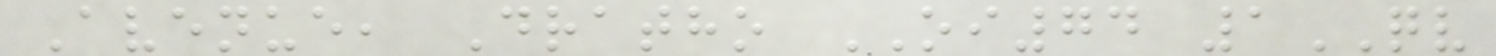Avenue, Dratho OI74 1QV
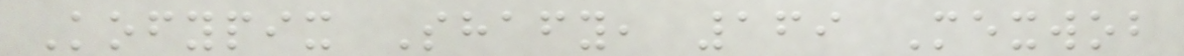Kofypix Shafy, 169 Mexwob
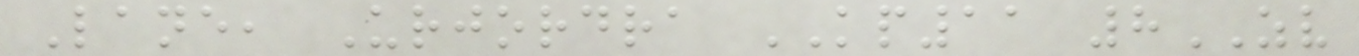Lane, Urjordra KP11 8ZV
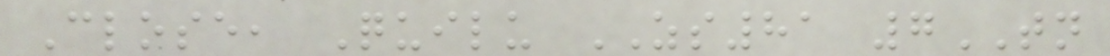Close, Quilu ZS81 7TN
